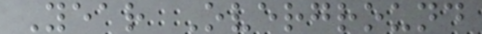Year Overground
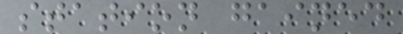station gained
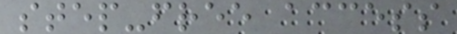step-free access
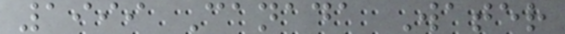1999 Canada Water
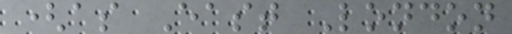(as East London
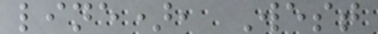line), West
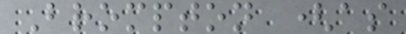Brompton (as
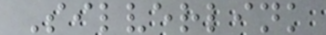Silverlink
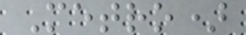Metro)
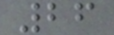26
